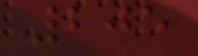205
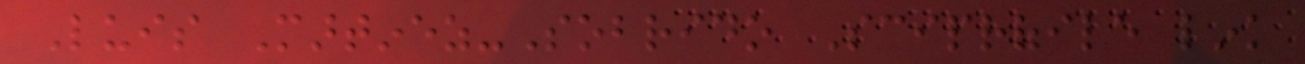Luis Martinez-Sobrido Sciprofile link
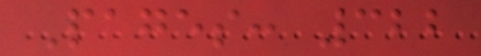Pages: 322
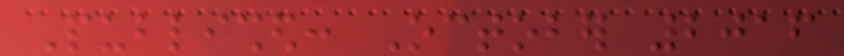Published: October 2016
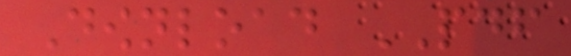Download PDF
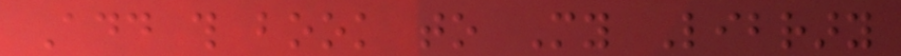Add this book to My Library
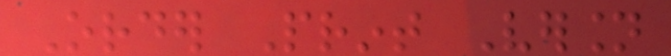Order Print Version
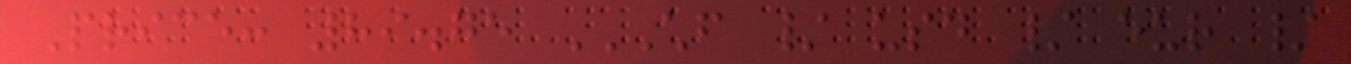Price: 89.75 CHF / USD / EUR /
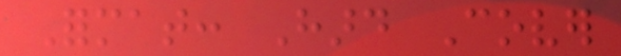Format: Hard Cover
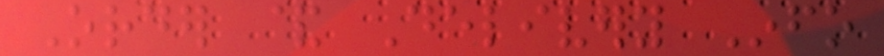Order & Delivery Info
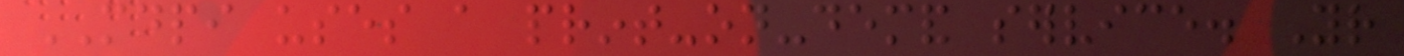MDPI uses a print-on-demand service. Your
